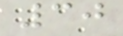30
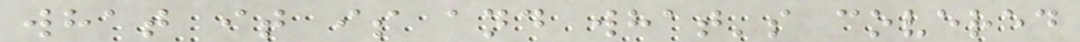what it is and what's covered
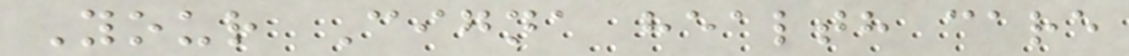Your Cigna health care
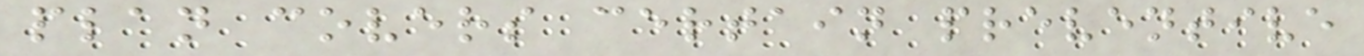plan covers certain preventive
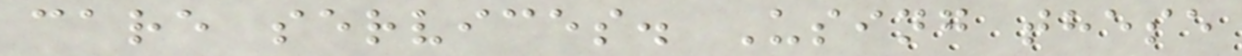care services. Using these
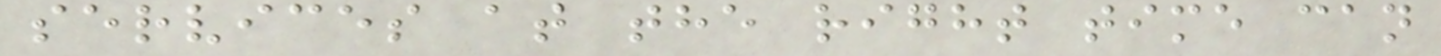services at the right time can
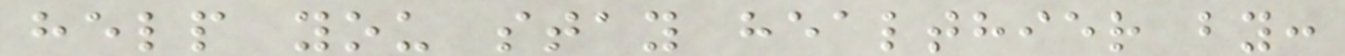help you stay healthier by:
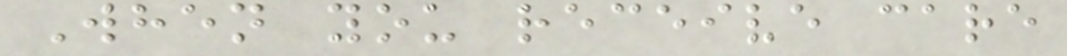When you receive care
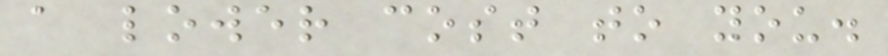a lower cost to you.
